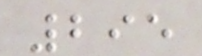295
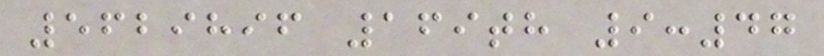5629896 169th 9:47
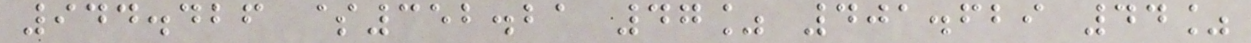944.426 $352.21 47% 401.629 44%
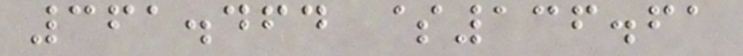361.464 $136.61
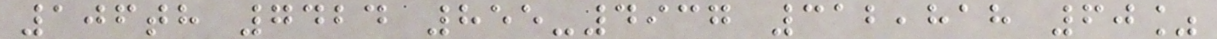106th 7424 855-4937 312,818 60%
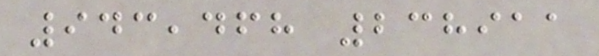943,468 238911
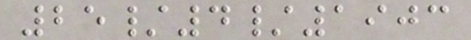25/4/1903
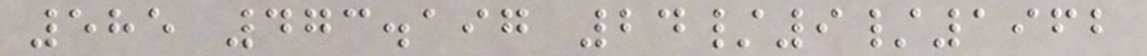585 473.197 24/9/1962
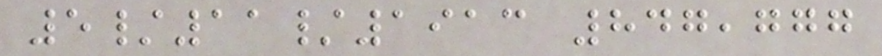5/11/1913 847,777
